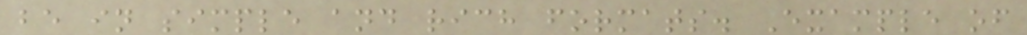be in simple and rich formats. Example of
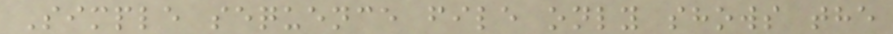Simple sequence file only shows the
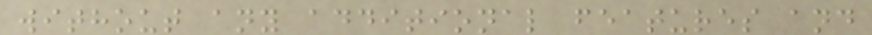without any additional features and
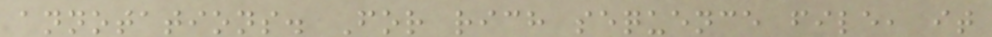annotations. For rich sequence file, it
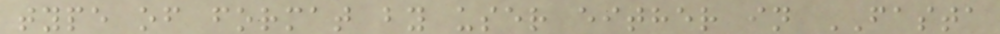type of format by user either in FASTA
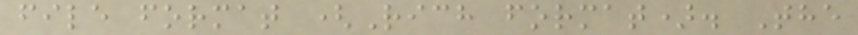file format (Rich format). The
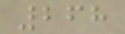268
